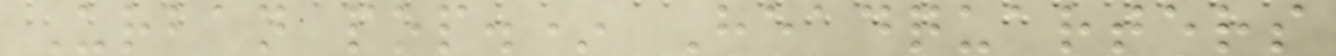Urban pop.* Headquarters
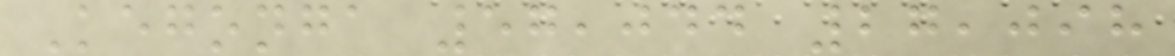Kegonga 57,044 27,098
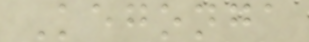Kegonga
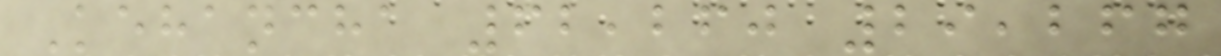Kehancha 62,260 29,267
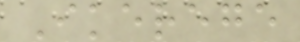Ikerege
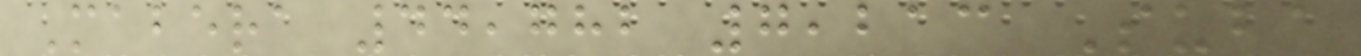Mabera 44,782 7,213 Suba
